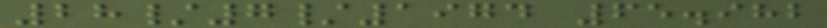28/7/1974 65.982
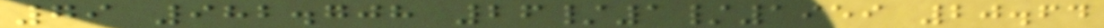79 982.708 26/1/1959 20.64
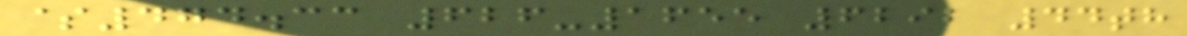$474.33 626-1655 6292 44th
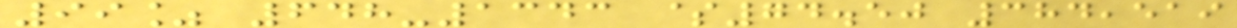99% 648-1343 $74.50 384,519
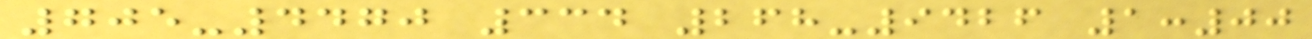705-4470 334 268-9426 1:00
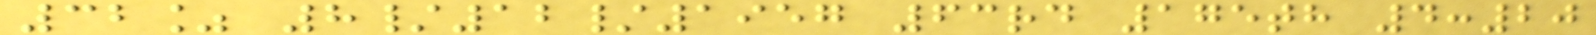32% 8/12/1957 63rd 175th 4:20
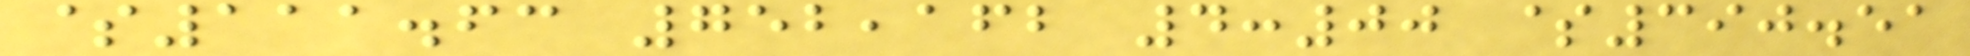$111.63 752,162 4:00 $390.51
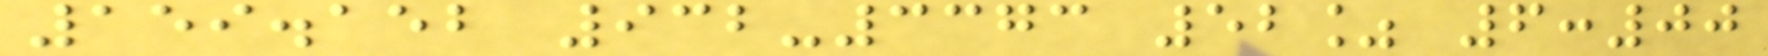159.152 932-3373 52% 6:00
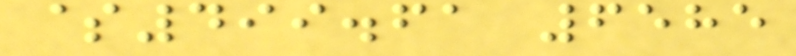$499.61 6585
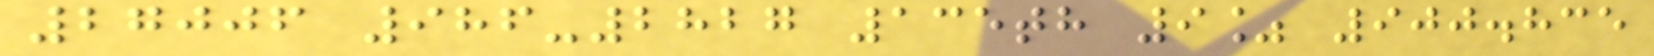27006 986-2827 135th 9% 900.835
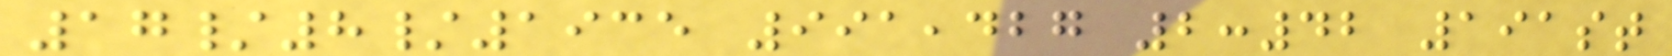17/8/1935 991,427 2:42 191st
